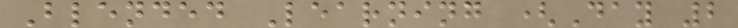Blended Learning (Day 2
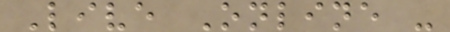Live Online -
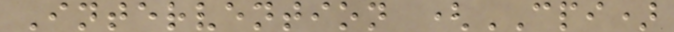Intervention (CPI)
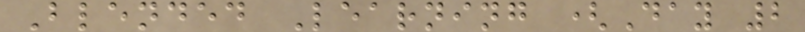Blended Learning (Day 2
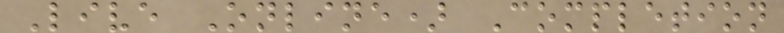Live Online) Completion
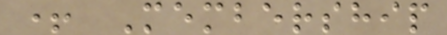+ Membership
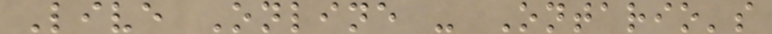Live Online - Ontario's
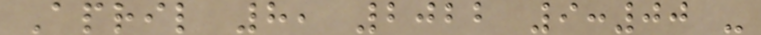April 8, 2022 9:00 -
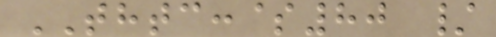THTC:$80 /
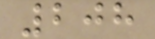208
